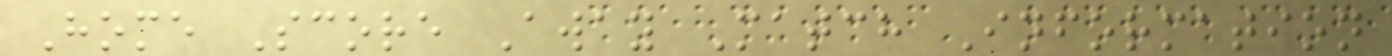Home Score Away Match Information
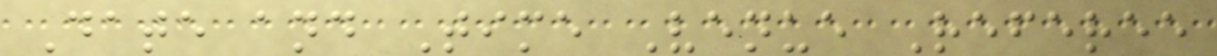Date and Time Venue Referee
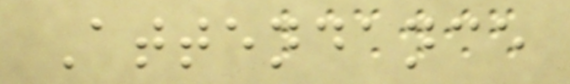Attendance
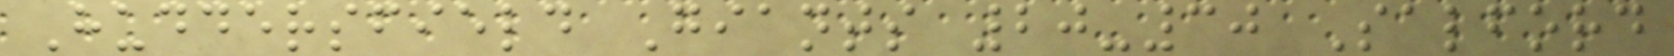Huddersfield Giants 20-30 Salford
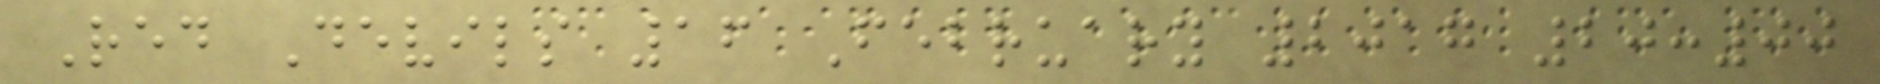Red Devils 16 February 2017 20:00
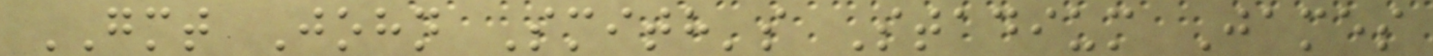GMT John Smith's Stadium James
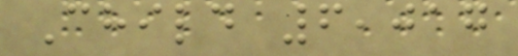Child 6,017
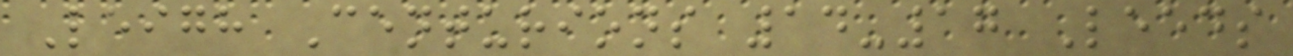Leigh Centurions 14-17 Leeds
